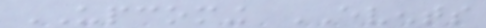UPCOMING EVENTS
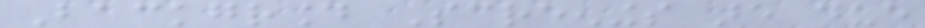Background Screenings are due
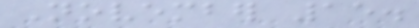November 15.
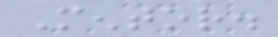Mentor.
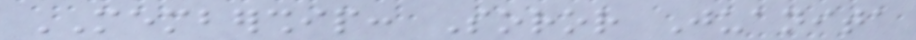MEMBERSHIP: Soror Juanita
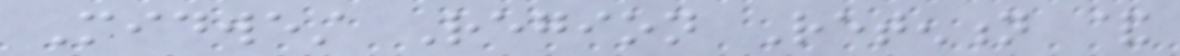Midwest Region Retention &
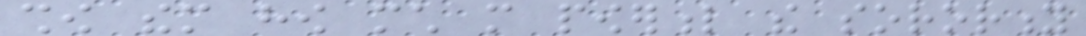show them how much more powerful the sorority
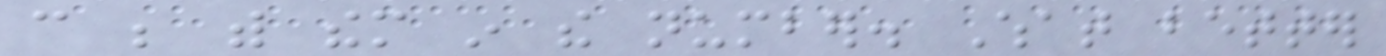can be with them in the number. What better
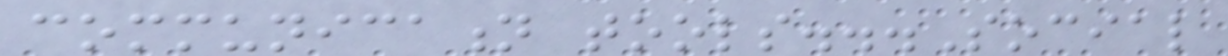communication tools...Social
